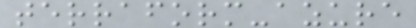terraform-azure
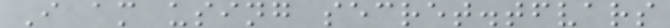I am using secret.tfvars
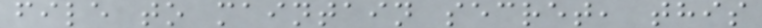file to maintain secret, this
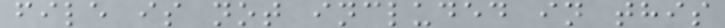file is not included in this
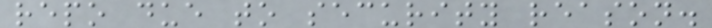repo due to security reason.
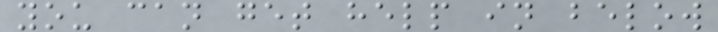you can get help in below
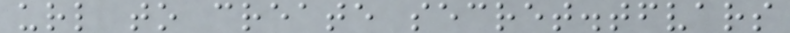url to create secret.tfvars
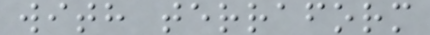with terraform
